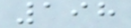198
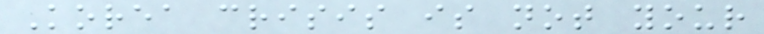Korea crisis is not your
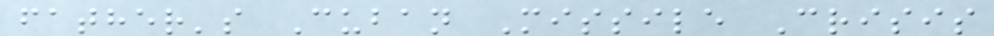father's Cuban Missile Crisis
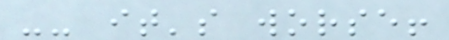-- it's worse!
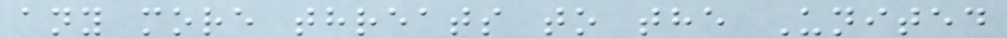any more threats to the United
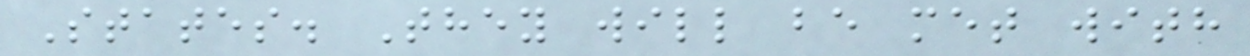States. They will be met with
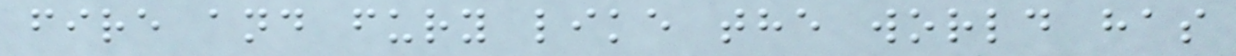fire and fury like the world has
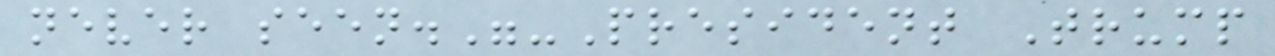never seen."-President Trump
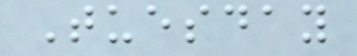Tuesday
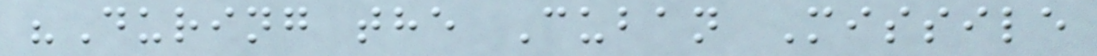"During the Cuban Missile
